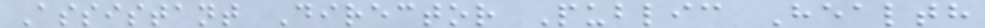Assistant Director Public Health
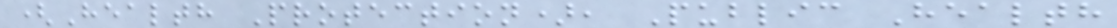(Health Protection), Public Health
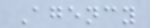Agency
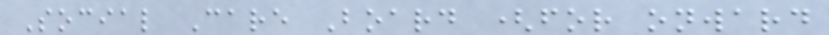Social Care Board (for onward
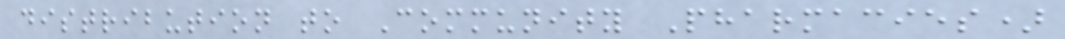distribution to Community Pharmacies)
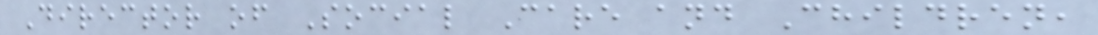Director of Social Care and Children,
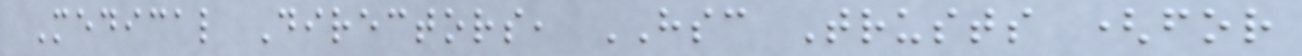Medical Directors, HSC Trusts (for
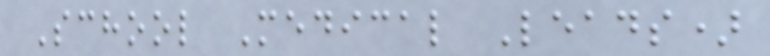School Medical Leads)
